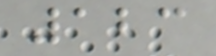123
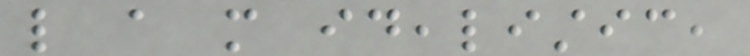like a more idealistic,
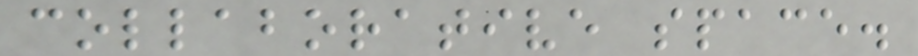collaborative space.
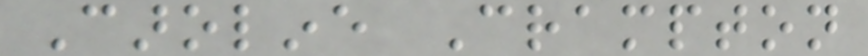Caroline Crampton
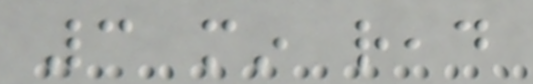3 min read
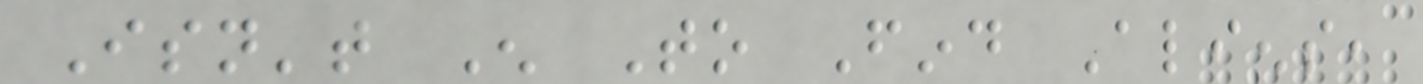Isn't Enough To Find Aliens,
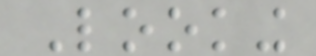Looking
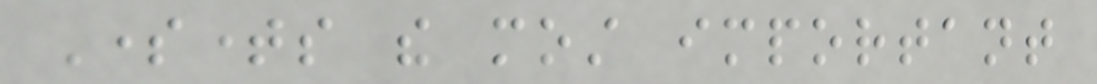Sometimes the most important
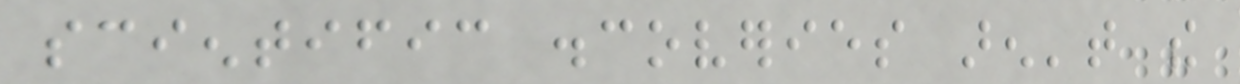scientific discoveries aren't the
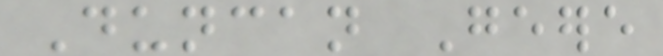Duncan Geere
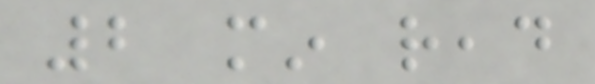2 min read
